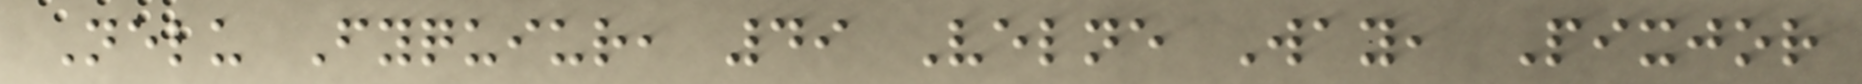Nelu Fyquiur, 49 Velne Way, Pixjor
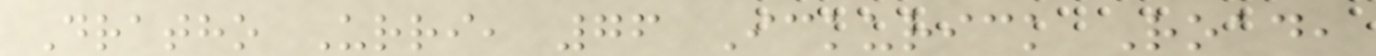Dratho Urri, 76 Ickurick Road,
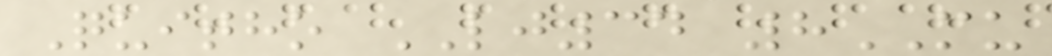Quitho LJ34 8MU
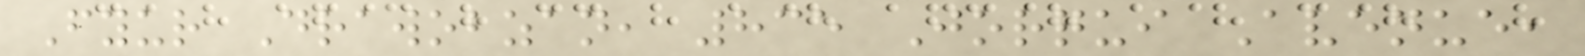Fyur Drawobzan, 835 Jorqui Avenue,
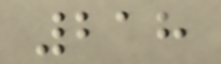218
